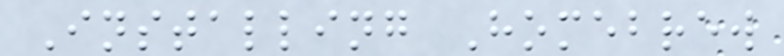Installing Homebrew
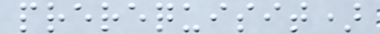prerequisit)
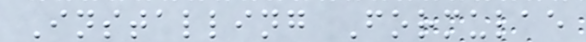Installing Formulae
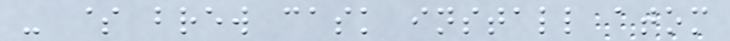- $ brew cask install atom
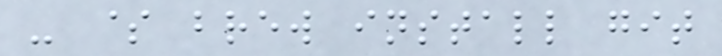- $ brew install git
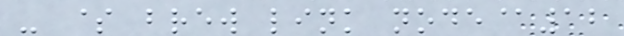- $ brew link node@12
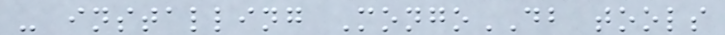- installing MongoDB tools
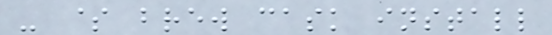- $ brew cask install
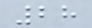28
